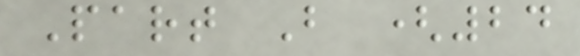Part B (24
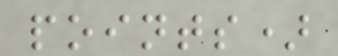points)
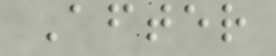After
